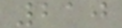210
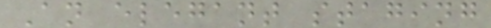An elegant staging
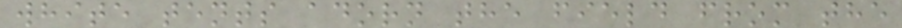white tents adorn the field from the
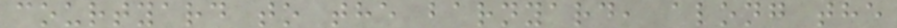courtyard to the barnyard, along the
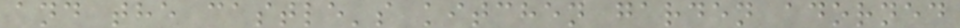and the castle's kitchen garden adorned
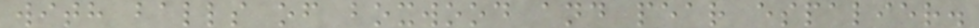with balls of boxwood and pear espalier.
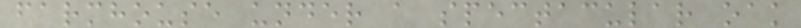farmhouse under a spectacular oak
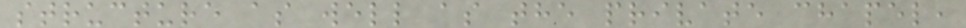structure as well as the private chapel,
